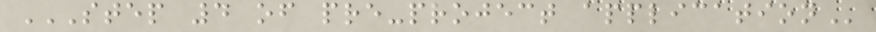STEP 4 OF PRE-PROJECT APPLICATION
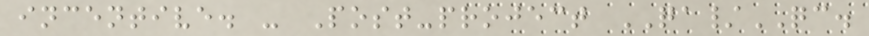incentive. - Post-project QA/QC.
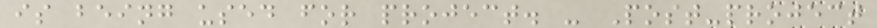is being used for project. - Post-project
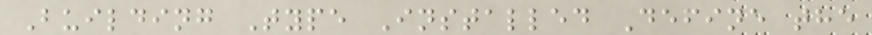Building Type Installed Define the
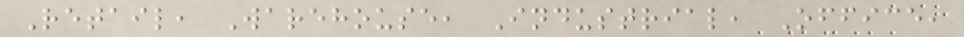Retail, Warehouse, Industrial, Office,
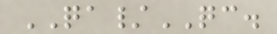QA/QC.
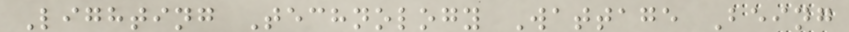Lighting Technology Wattage Being
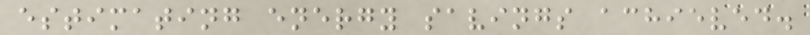estimating energy savings achieved.
